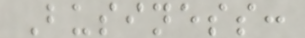Business:
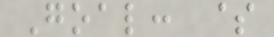Goal: $
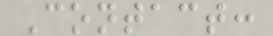Contact:
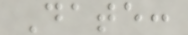Date:
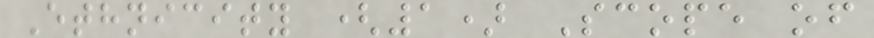Ethnicity (1) Scope of
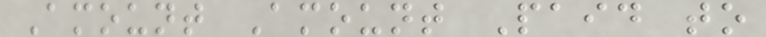Amount Amount Paid to
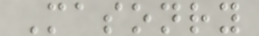Masonry
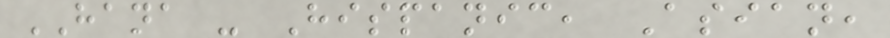HANA - Hispanic, Asian,
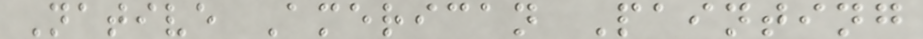Native American Painting
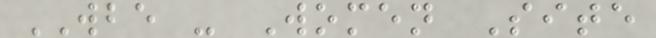WBE - Women Site
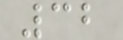32
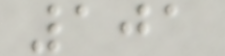101
